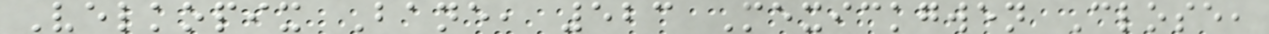Velkopix Bane, 523 Mexickgwen Close,
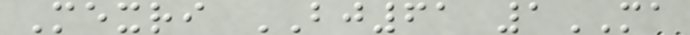Mexri BJ61 1MA
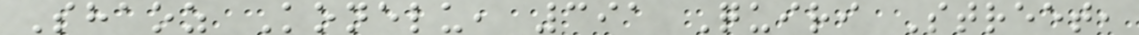Shaoz Konelu, 391 Quiri Street,
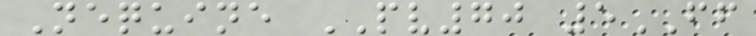Nequine PV70 5FF
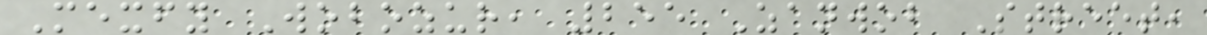Mexfy Wobozur, 255 Zanwob Street,
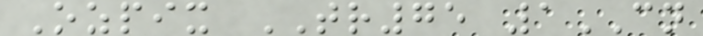Ozpix TR75 1CN
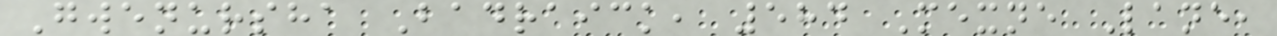Gwenursha Badraick, 584 Mexne Lane,
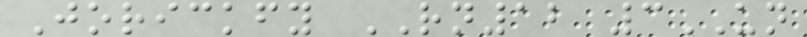Jorickfy RN12 3UN
